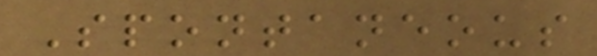Spontaneous
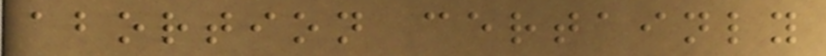abortion certainly
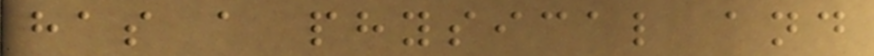has a physical and
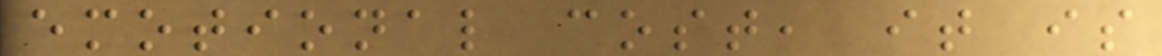emotional cost, it is
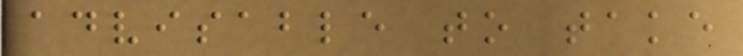advisable to take
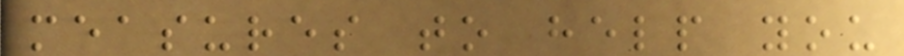measures to help you
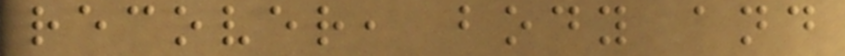recover, body and
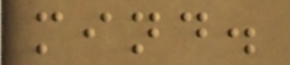mind.
